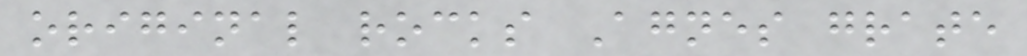original rocks Agnes grate
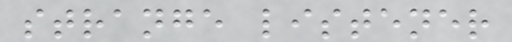strange listener
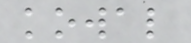kowal
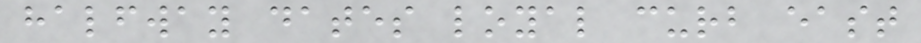halfway dates loyal curb east
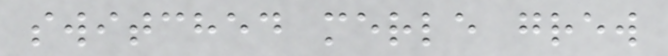switched merle grew
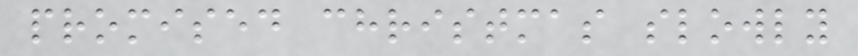promised christmas slowly
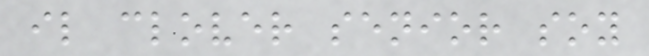il clover senior soy
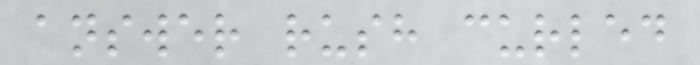answer rush curled
